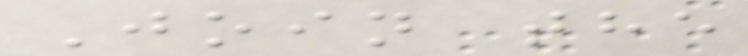Join the
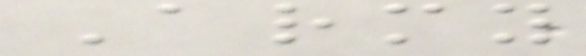Army
